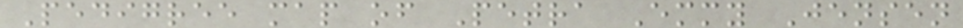Pedigree map of Petra Emmy Jensen
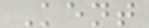Kent
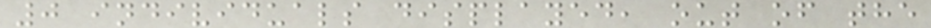0 individuals displayed, out of the
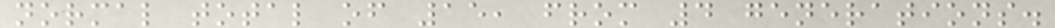normal total of 15, from 4 generations.
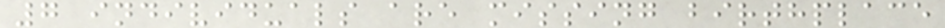7 individuals are missing birthplace
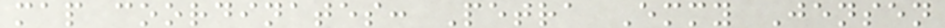map coordinates: Petra Emmy Jensen
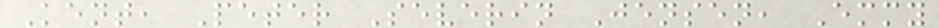Kent, Peter Severin Jensen, Emmy
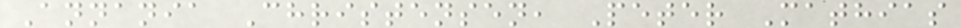Annania Christensen, Peter Mathias
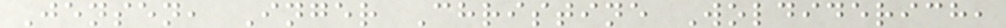Jensen, Inger Christine Woldiderich,
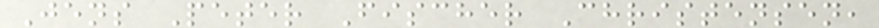Jens Peter Fischer Christensen,
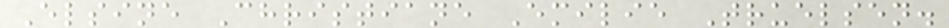Elsine Christiane Emilie Truelsen.
